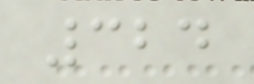324
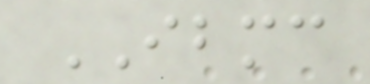IBMC
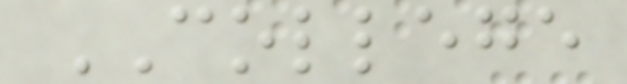COLLEGE
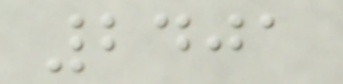2401
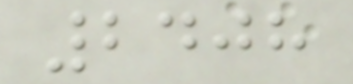2408
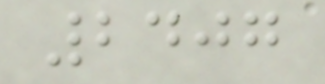2407
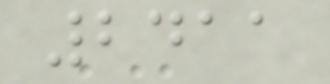2411
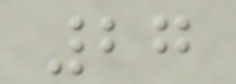27
